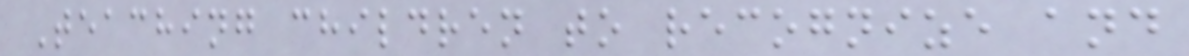Teaching children to recognize and
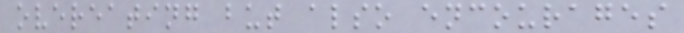overeating but also encourages
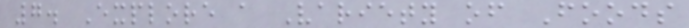7. Explore a Variety of Foods
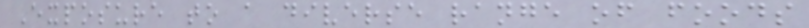Exposure to a diverse range of foods
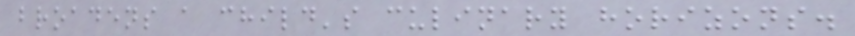broadens a child's culinary horizons.
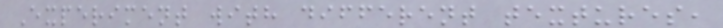Experiment with different textures,
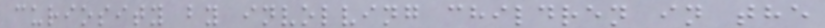curiosity by involving children in the
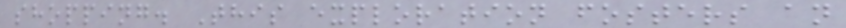shopping. This exploration fosters an
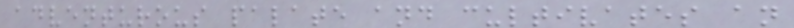adventurous palate and cultivates an
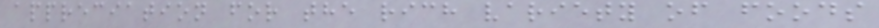appreciation for the rich variety of foods
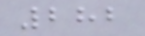282
